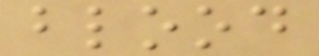blood
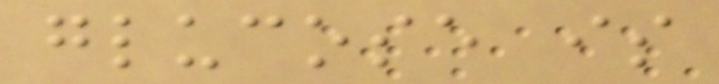glucose is
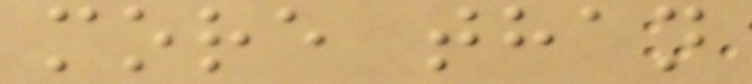more than
